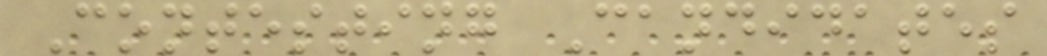Contesting Candidates
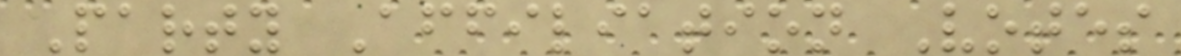Party Affiliation Votes
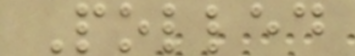Polled
